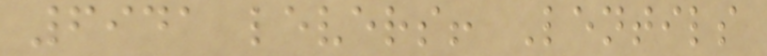6941 levers! Lentils
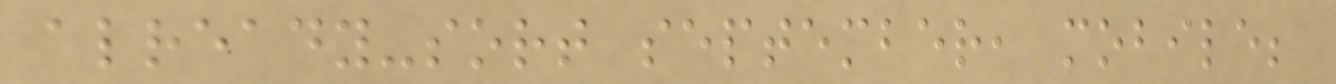already-sort september, mobile;
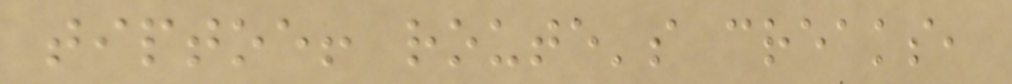tiptoe! route's creaks,
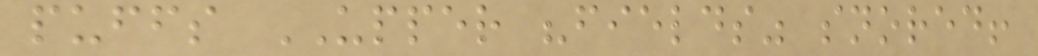puffs UPPER "fields" snored!
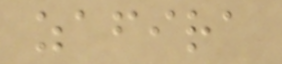zafira
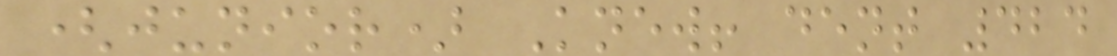(junior) Knew! dent 424
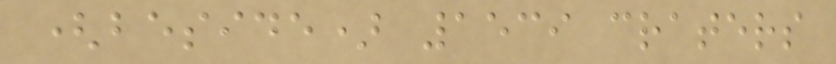(beside) 1539 craters
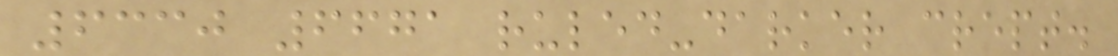6330 6671 ruled-darker crept.
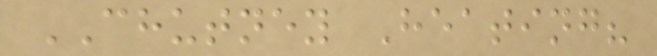CHUTNEY Heating?
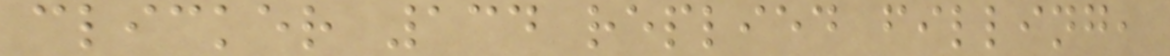clicker 134 replied filling,
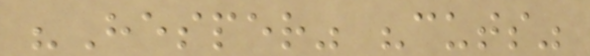"Hesper" "cuts"
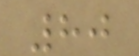80
